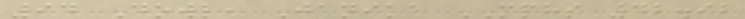94 Dowl, Janika MPHS 42.92
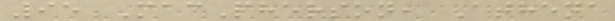95 MacPherson, Athena
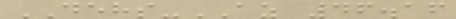DEHS-AZ 46.16
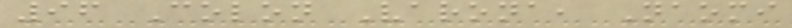96 Colon Varona, Naomi
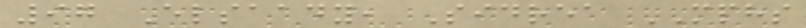97 Elsaady, Sidrea MPHS
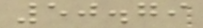50.79
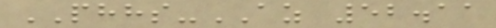PHHS-AZ 52.11
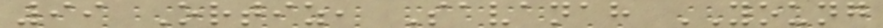99 Ortiz, Savanah YOUNG
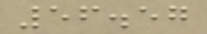56.57
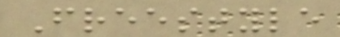Freestyle
